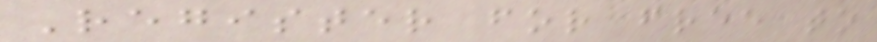Register for free to
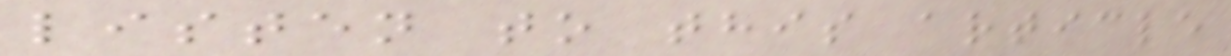listen to this article
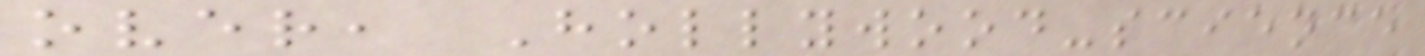over, Hollywood-science
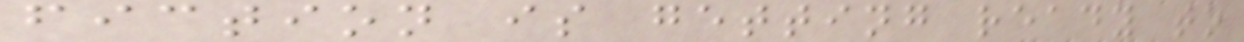fiction is getting ready to
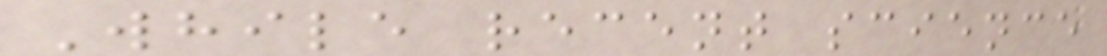While recent science
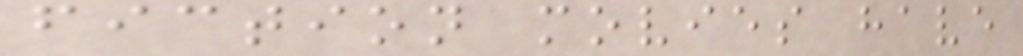fiction movies have
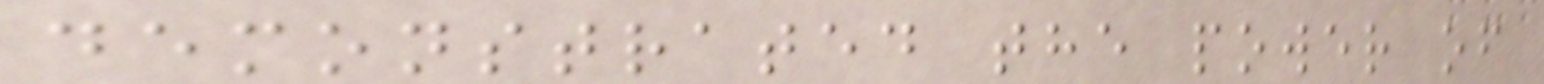demonstrated the power of
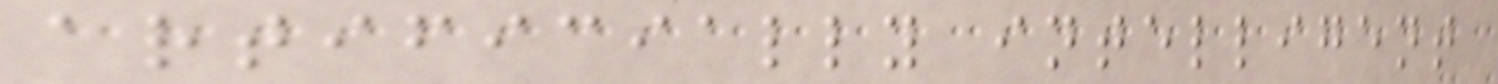artificially intelligent
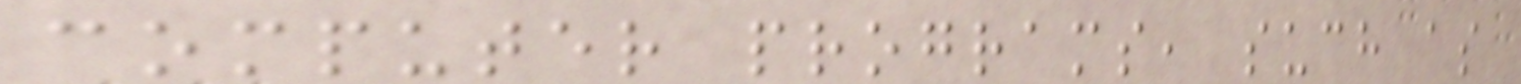computer programs, such as
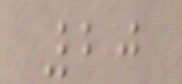20
